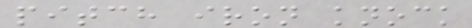pitch iron knock
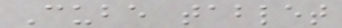Cube tablet
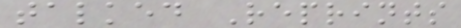talked Reprints
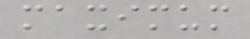maximum
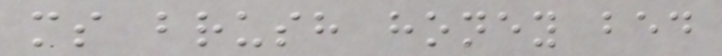ms brush honey bed
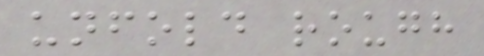unfold rough
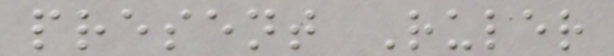present Ruler
